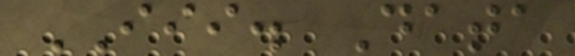III. Data
